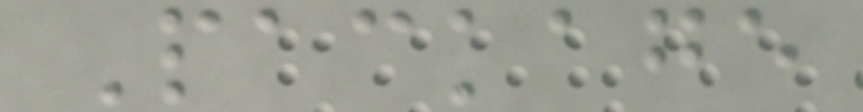Package
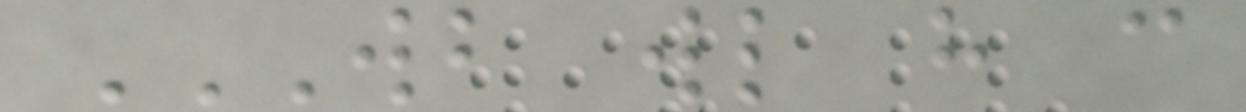WB WL H C
